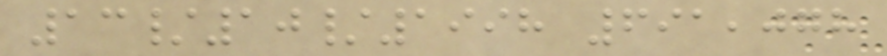13/10/1998 691,078
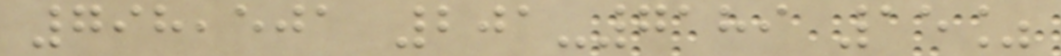798,501 201-7189 15%
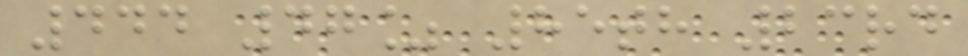444 47% 85th 23rd
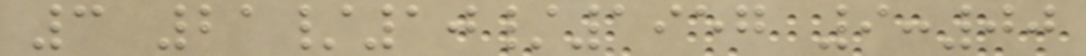3 21/10/1957 9:00
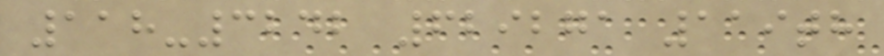118-3242 629271 119th
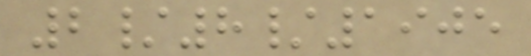2/8/1905
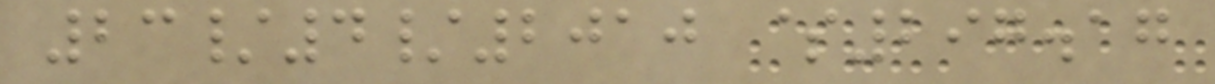23/4/2010 $297.17
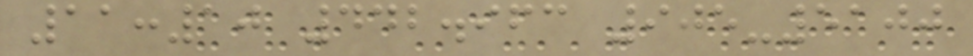11:10 442.963 905-5100
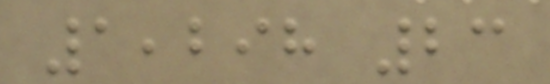1,298 23
